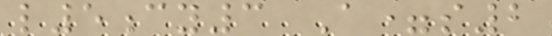l5cy3 A=s2
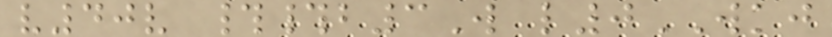v40v ##b3W l0WKJ
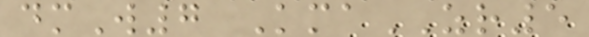dmW7 KmaZR5
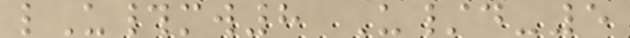lU#mw8 U/d-5
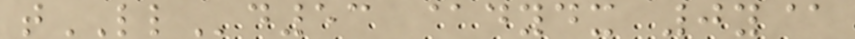tLLd53 @dydx 0y@
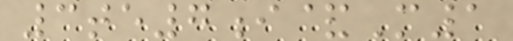3te7i&M1
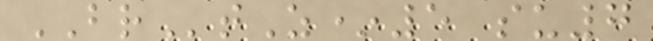BRtZ*5 su7
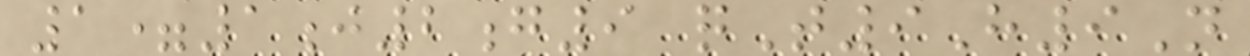1=1j2g9 qT9H9N
